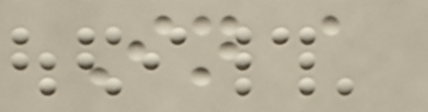In a
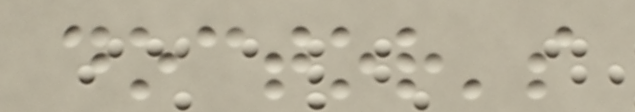doctor's
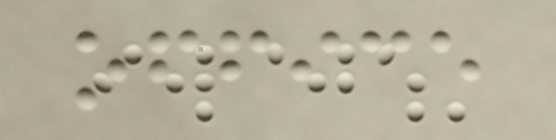office
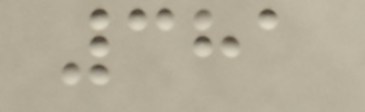381
